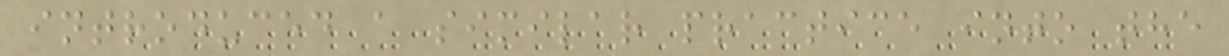introduced a similar practice into the
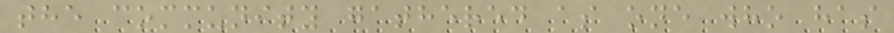the community gathered as one who has
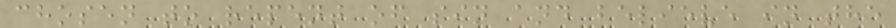chosen to repent of sin and believe in the
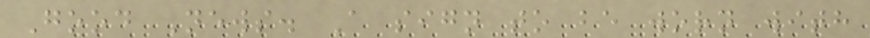Good News. A sign to be worn with
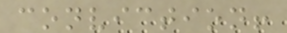conviction!
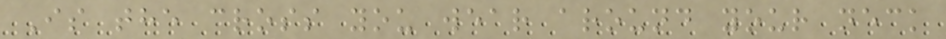Is the cross you wear around your neck
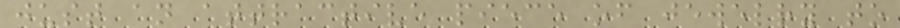just an attractive piece of jewelry to
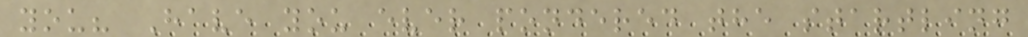you? Have you ever pondered the startling
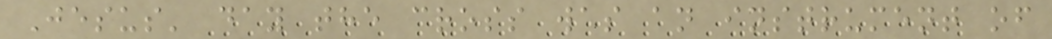Jesus' day the cross was an instrument of
